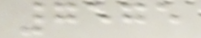7575
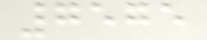7575
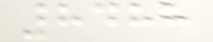8488
